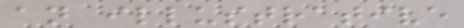an illustrative
